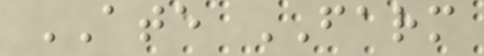ATE FARM
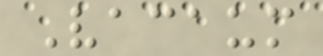Vacaum
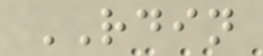RDIN
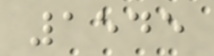1545
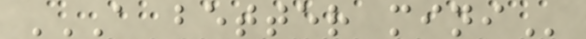A BETTER MINI
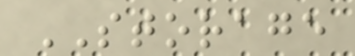STORAGE
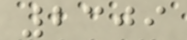2309
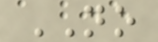NO
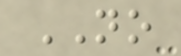NO
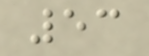53
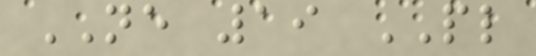NE 19 PL
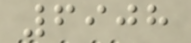6908
